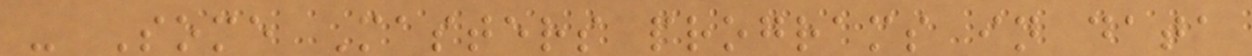- Some Masters programs in data
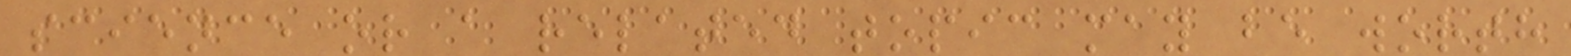science or a related topic may be worth
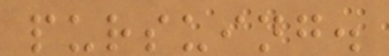pursuing.
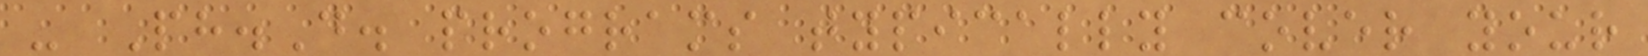- Ph.D. programs typically cover your
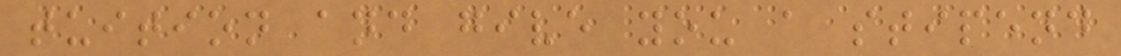tuition and give you a stipend
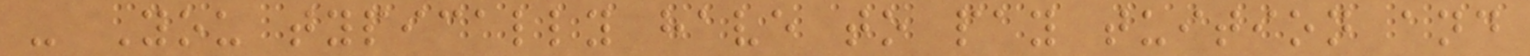- You typically have to pay tuition and
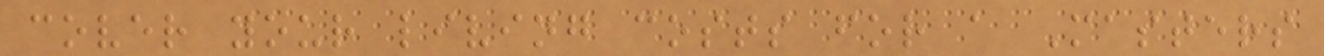cover your living costs for a Masters
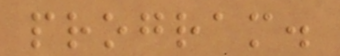program.
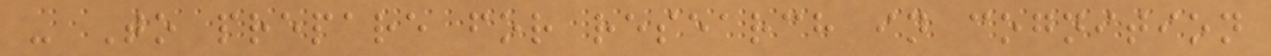- To prepare for research in cognition
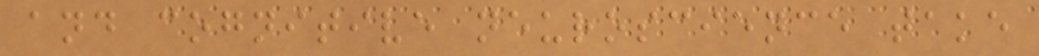and cognitive neuroscience take
